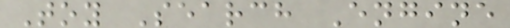Toy Search Engine
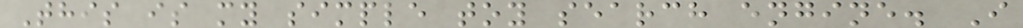This is my simple toy search engine. I
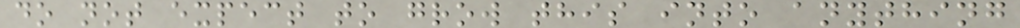do not expect to grow this into anything
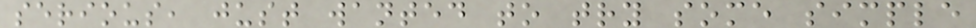serious, just wanted to try some simple
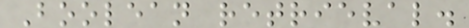Boolean retrieval.
